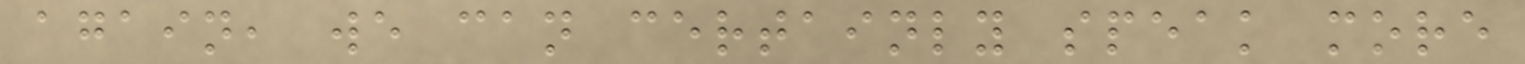again, we can certainly speak more
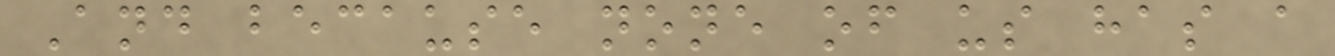And because none of us has a
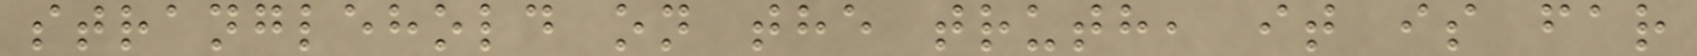stranglehold on the truth, it is far
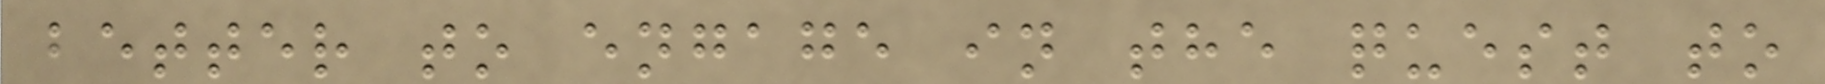better to engage in the quest to
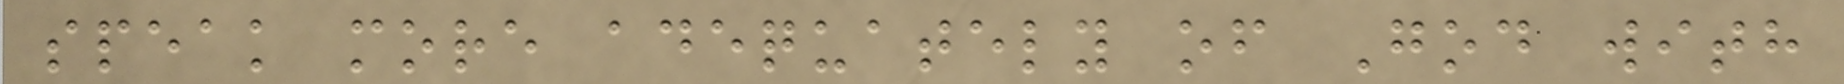speak more adequately of God with
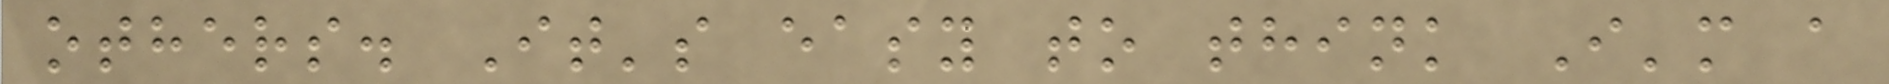others. It's easy to think I'm a
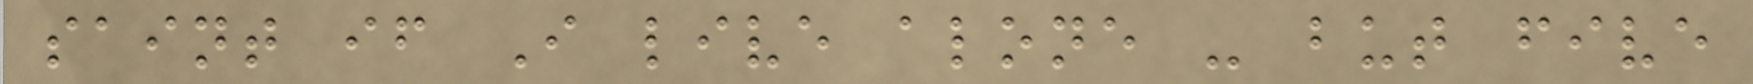saint if I live alone - but five
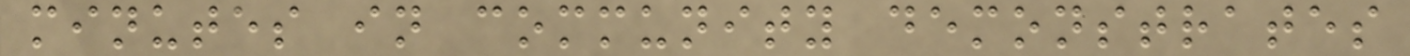minutes in community demonstrates
